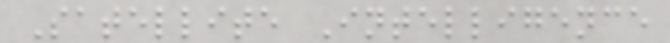Satellite Intelligence
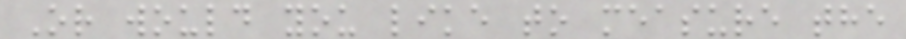Or would you like to measure the
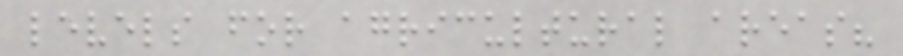levels for agricultural areas?
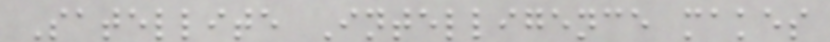Satellite Intelligence makes
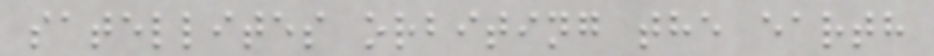satellites orbiting the earth
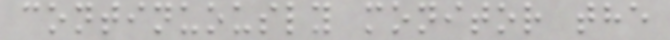continuously monitor the
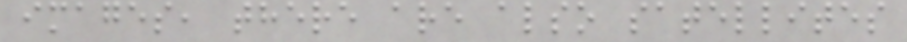images, there are also satellites
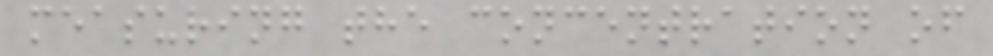measuring the concentration of
